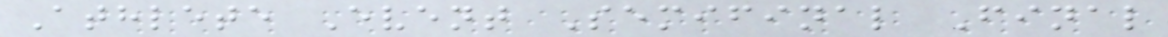Athlete Event Semifinal Final
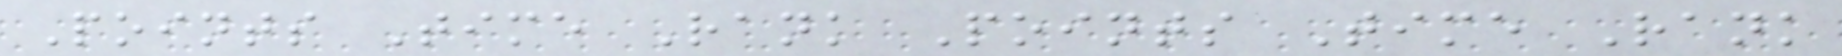Points Time Rank Points Time Rank
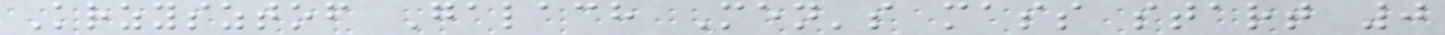Krzysztof Galach Men's mass start 0
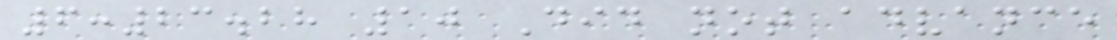6:23.28 10 Did not advance
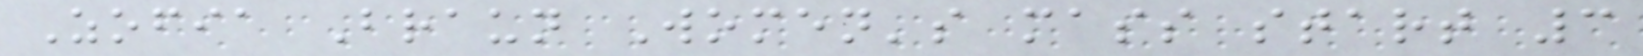Zofia Braun Women's mass start 3
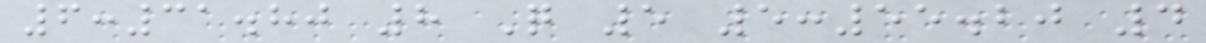6:31.80 8 Q 5 5:55.20 4
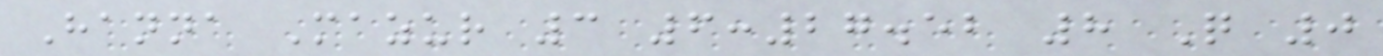Hanna Mazur 3 6:27.52 8 Q 0
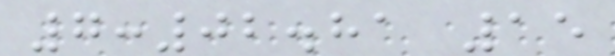7:02.81 15
